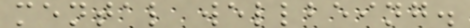mental wellbeing.
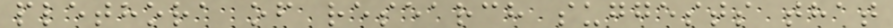plethora of research suggests that
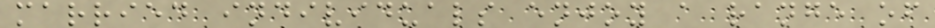married individuals enjoy a range of
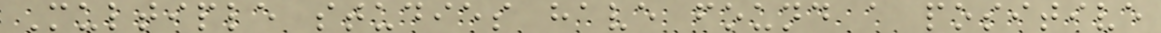Multiple studies have found a positive
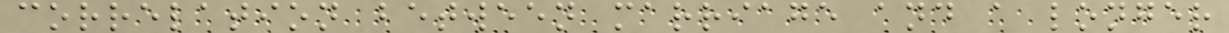correlation between marriage and a longer
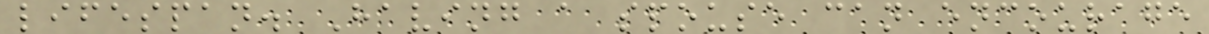lifespan. Having a spouse can encourage
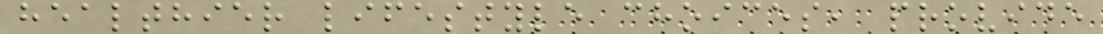healthier lifestyle choices, provide
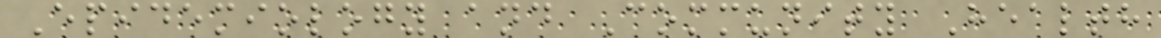Epidemiology and Community Health
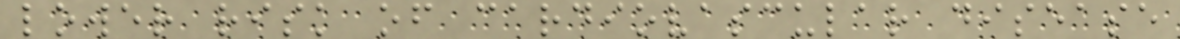lower risk of cardiovascular disease
